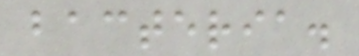bacteria.
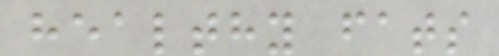healthy fats
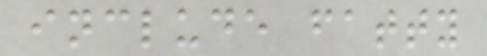include fatty
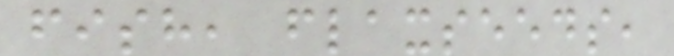fish, flaxseeds,
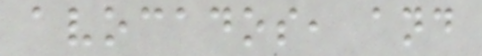avocados, and
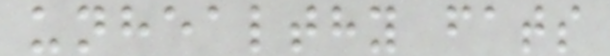unhealthy fats
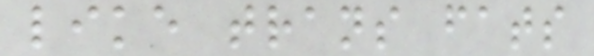like trans fats
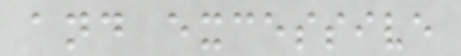and excessive
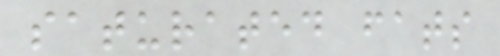saturated fats
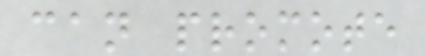can promote
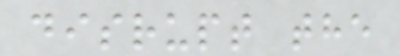disrupt the
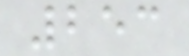253
